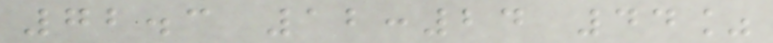72.3 12:24 44%
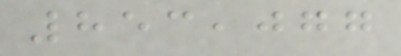853,077
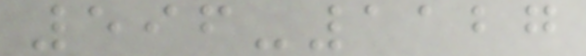596-1127
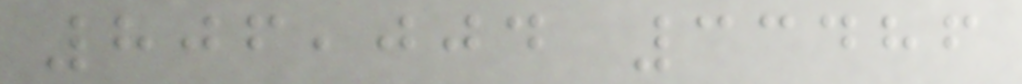806,004 33486
